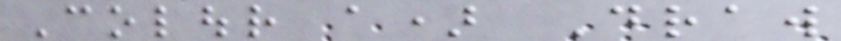Colour a) Draw
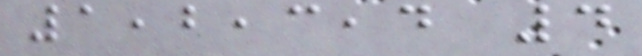1,2,3,4 4
